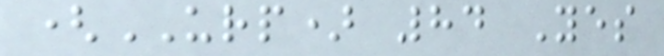(URP) 84 Yes
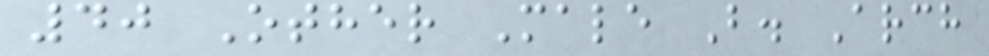40 Other Male B. Arch
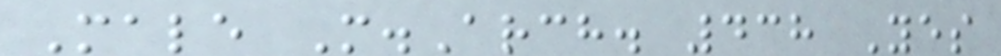Male M.Arch. 438 Yes
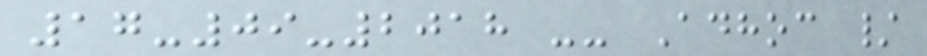17-09-2018 -- Adhoc /
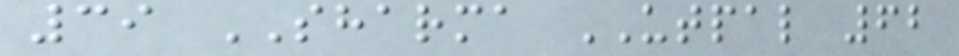39 SHARMA UTPAL 62
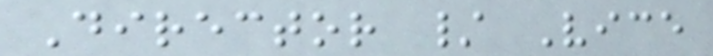Director / Vice
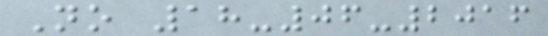No 18-06-2016
